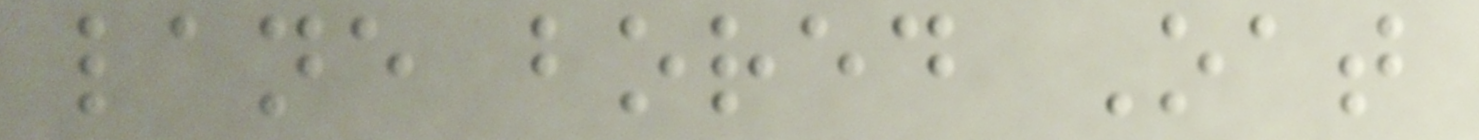lane bored Oat
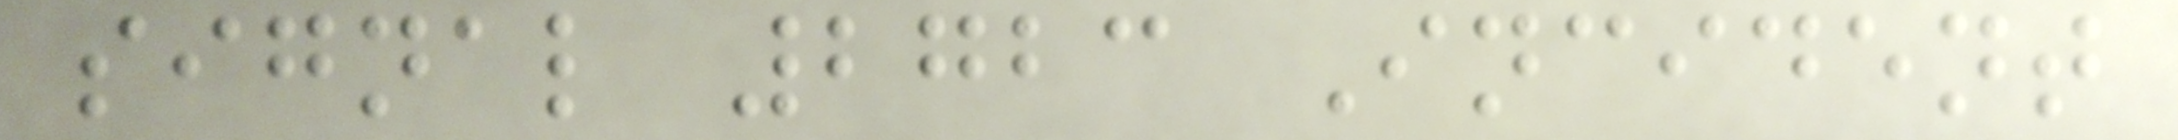signal 2723 Incident
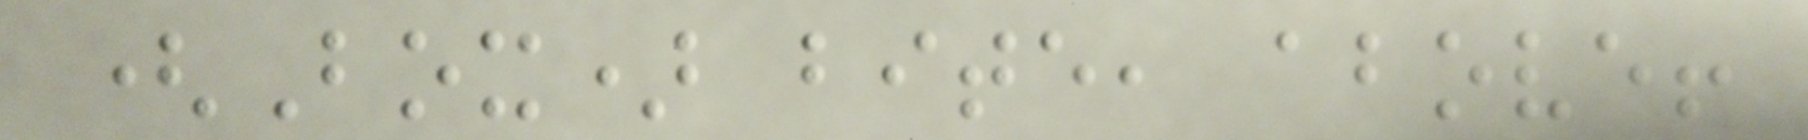(Box) bite, above!
